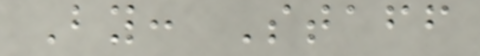By: Staff
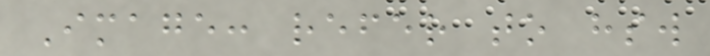Image: refer to hsw
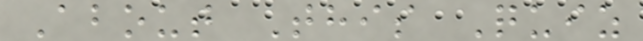About This Quiz
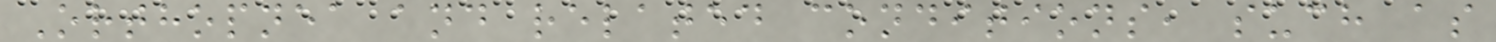Orthopnea and related conditions, such as
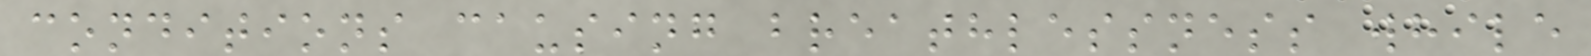conditions causing breathlessness while
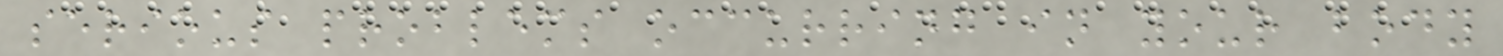serious problems occurring in your body
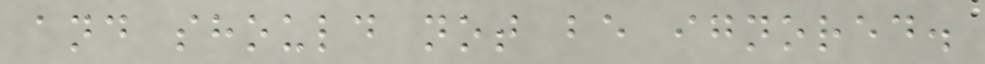and should not be ignored.
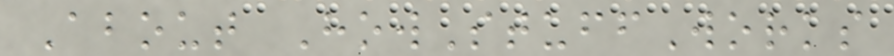About HowStuffWorks
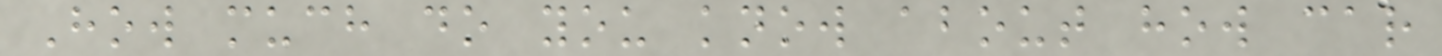How much do you know about how car
